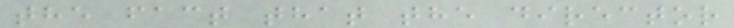the fact that the director
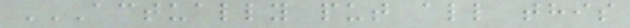ACTUALLY PUT ALL THIS
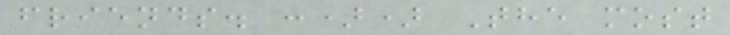friends. :)) The most
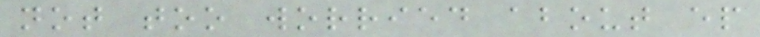not too worried about ep
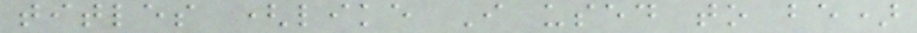titles (like I used to be)
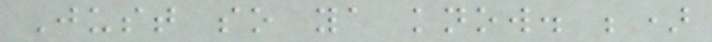Just so ya know. ;)
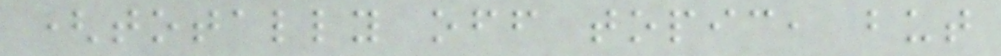(totally off topic, but
